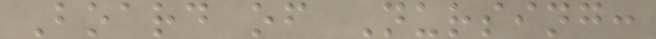Board of Nursing:
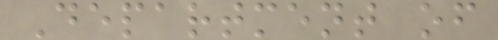Department of
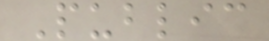Public
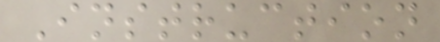Instruction
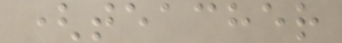(teacher
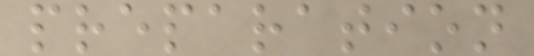preparation
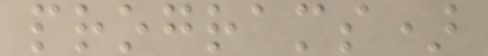programs)
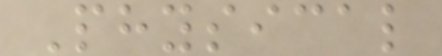Physical
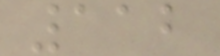112
